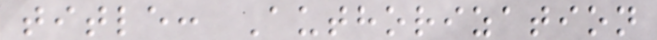title: Authorization
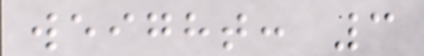weight: 3
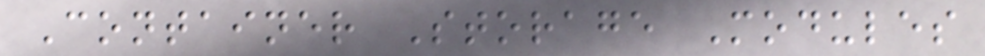Container Storage Modules
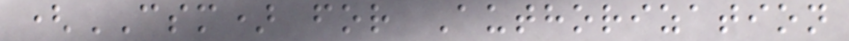(CSM) for Authorization
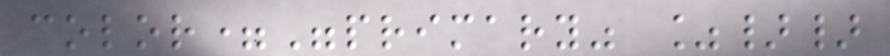color="primary" %}}
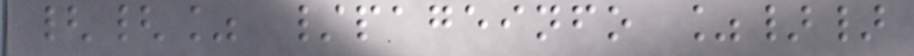{{% /pageinfo %}}
